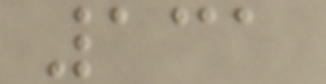131
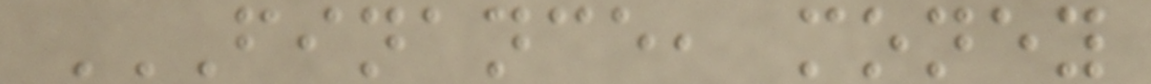FINANCE, MONEY
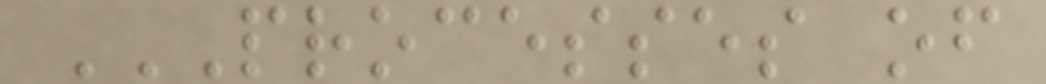PROCESSES OF
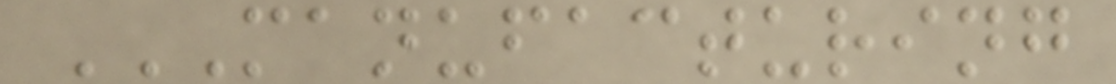MANUFACTURING
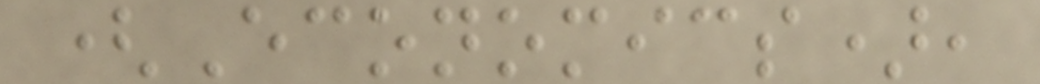(Economics),
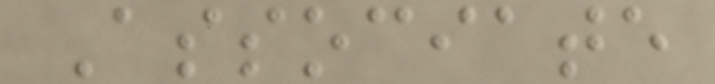Associate
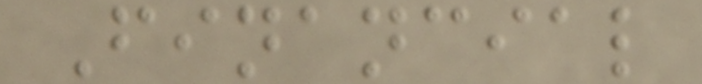Financial
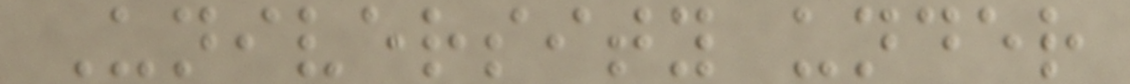University under
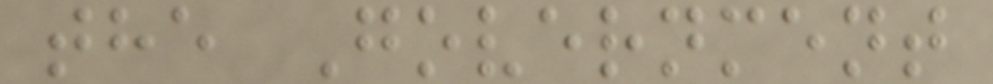the Government
